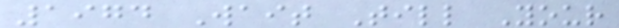1974 Wait Till Your
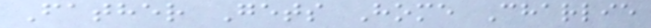Father Gets Home Charlie
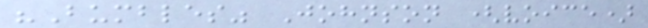"Bumbles" Johnson (voice)
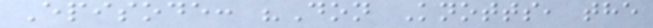Episode: "Don Knotts, the
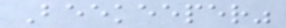Beekeeper"
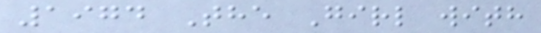1974 The Girl with
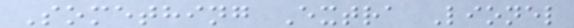Something Extra Lionel
